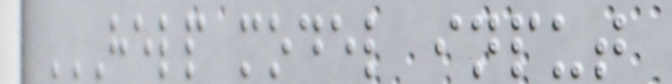HELP MODEL INPUT
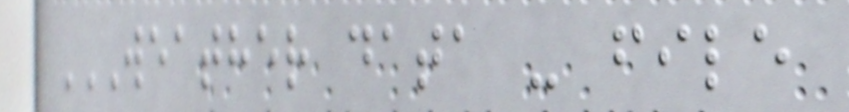WEATHER DATA - FILE
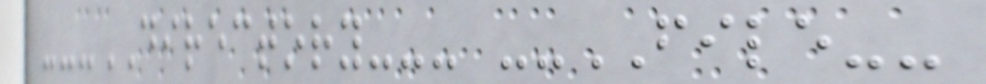---DIRECTORY--- --FILE--
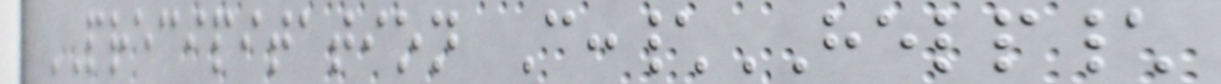PRECIPITATION C:\HELP\
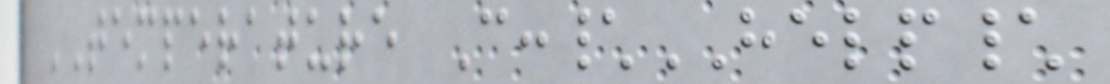TEMPERATURE C:\HELP\
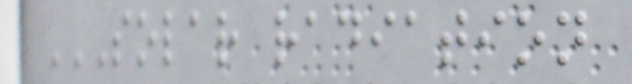SOLAR RADIATION
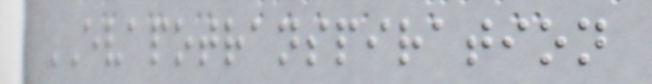EVAPOTRANSPIRATION
